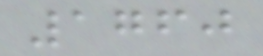1760
